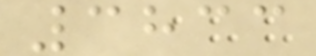3833
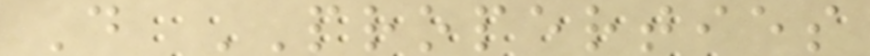D PROPERTIES
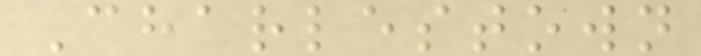Charlestown
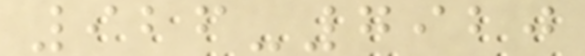926-7920
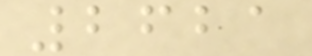2621
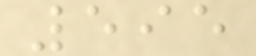595
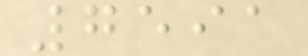7591
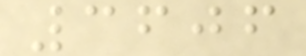3606
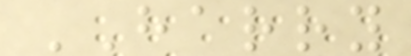HARRY
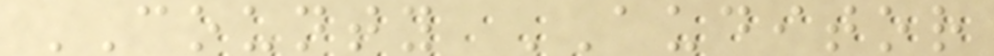COUNTY AUDITOR
